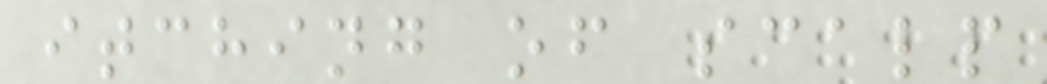itching of scalp
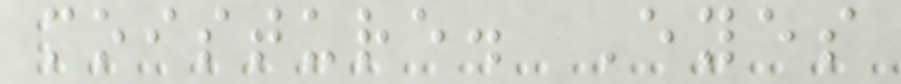moisture. Eyes
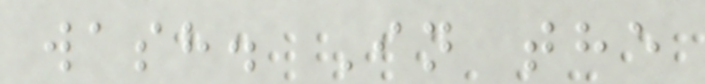wash. In the
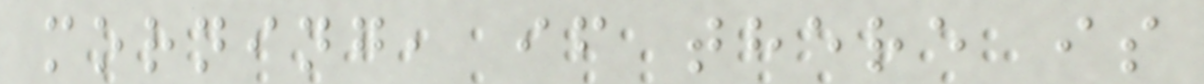morning, if there is
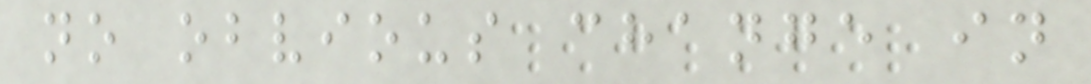no obvious change in
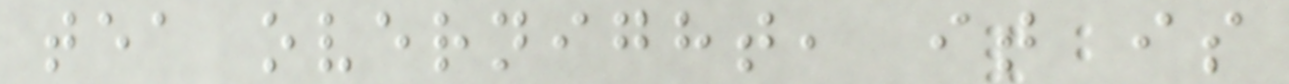tea overnight, it is
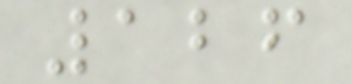126
